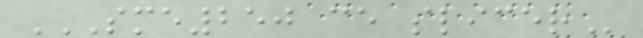SME250 CE SLICER
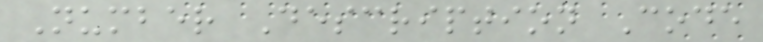Number Description Code
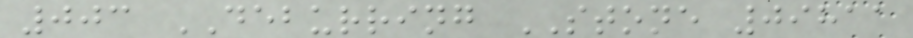003 DEBURRING STONE 09811
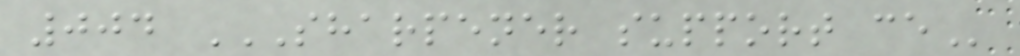004 SHARPENER SUPPORT CE
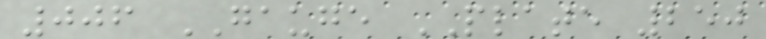006 GAUGE PLATE 250
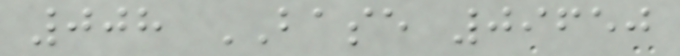008 BASE 09650
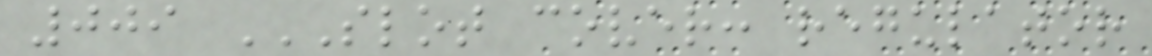009 SLOT COVER: REGULATOR
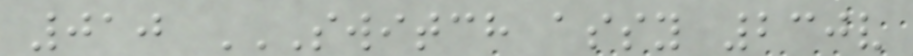010 SWITCH ASSY 230V
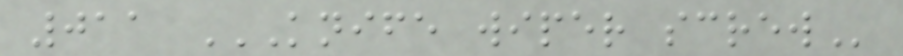011 KNIFE WIPER SCREW
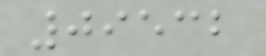09532
